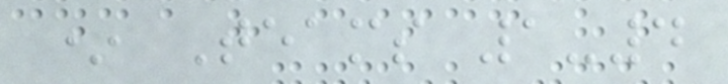* Teams 1-4
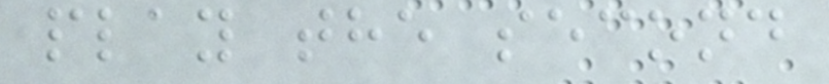play the second
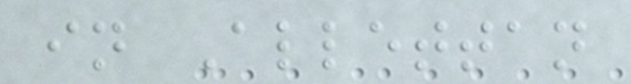in Allettan
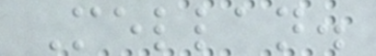Mellan.
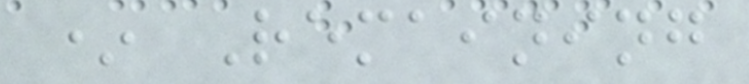* Remaining
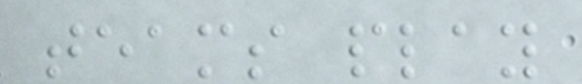teams play
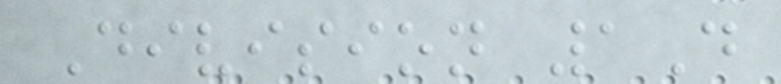Division 1D
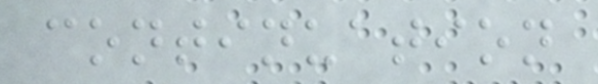continuation
